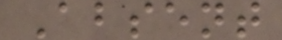Absent
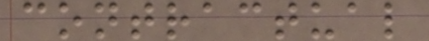contractual
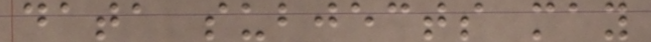data subjects may
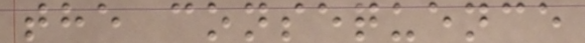the consequence
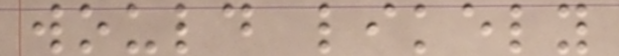would likely
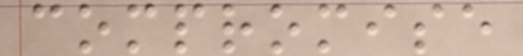compromise
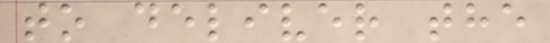to deliver the
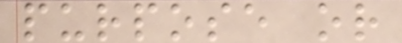purpose or
